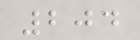204
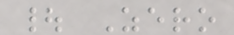| Zero
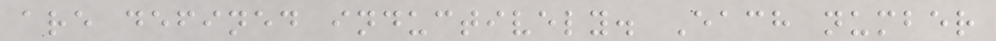are defined inductively. Each number
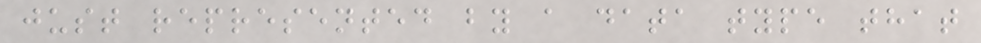just represented by a data type that
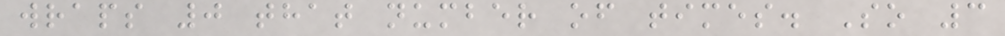wraps 0 that number of times. So 3
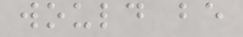would be
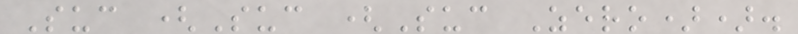Suc (Suc (Suc Zero)).
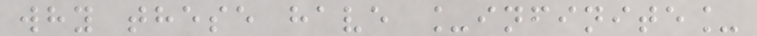why these have _infinite_
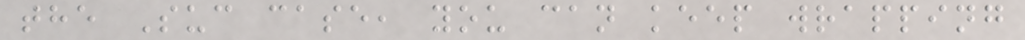the Suc case, you can keep wrapping
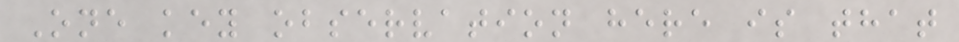One key observation here is that
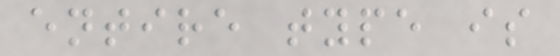entire type is
